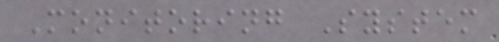Monitoring System
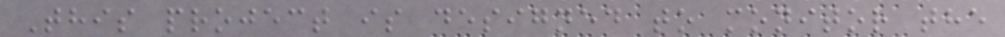This project is designed to monitor the
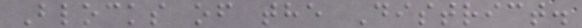Blocks of the District.
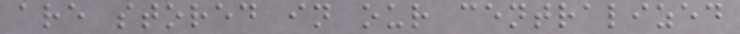are stored in our centralized
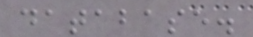database.
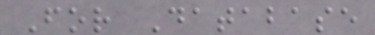For Database
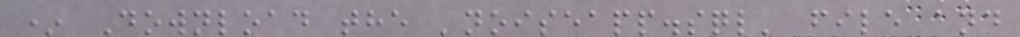* Download the 'noiseapp.sql' file and
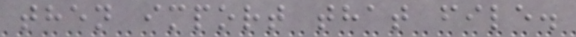then import that file.
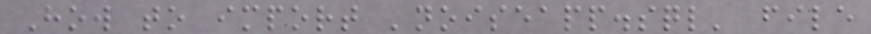How to import 'noiseapp.sql' file
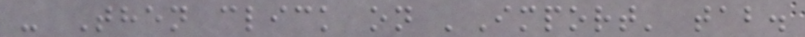- Then click on 'Import' tab.
